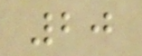20
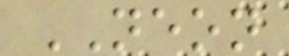NEON
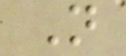N
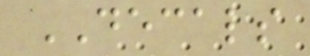DECALS
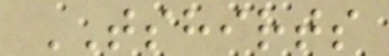TSHIRTS
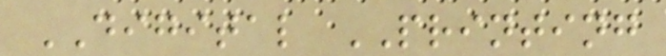DIGITAL PRINTING
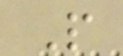P
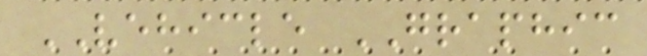VEHICLE GRAPHIC
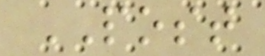POST
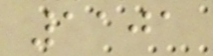1101
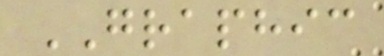GRAPHIC
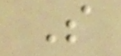S
